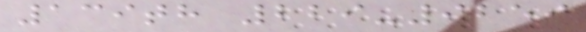139th 229-9259
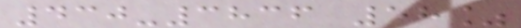430-3836 58%
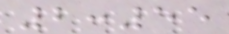2:55
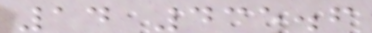14 435.6
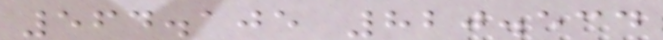564.105 820.534
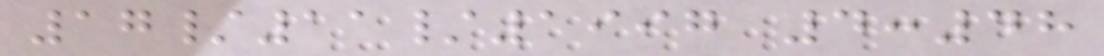17/11/1997 4:48
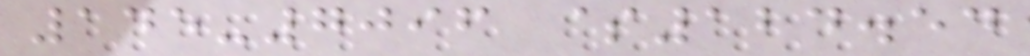145-7096 $124.54
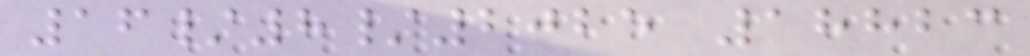16/8/2025 18823
